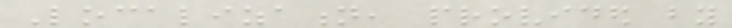Localization, provided by
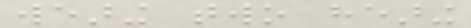wearing two hearing
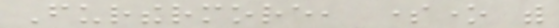Furthermore, someone with
